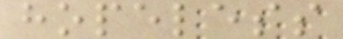hopeless
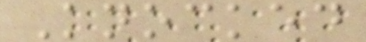Knocked
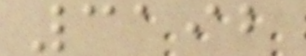3192
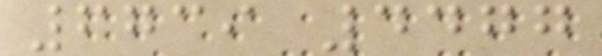6739 4477
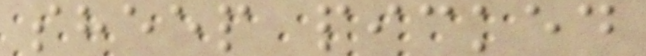sheep picked
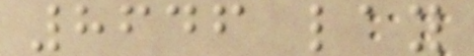8646 lay
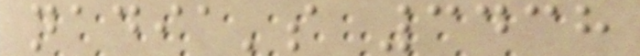nadia's 3438
